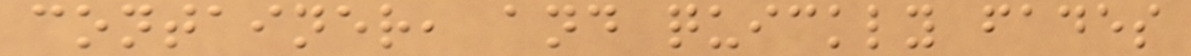container, and quickly fades
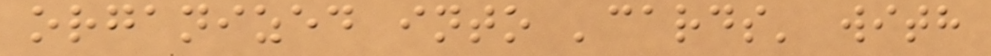organized into 'cards' with
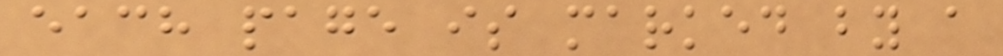each page is marked by a
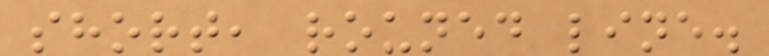short, rouned line.
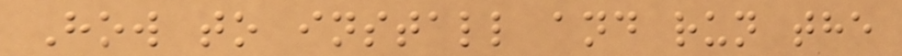How to install and run the
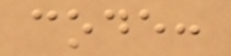code:
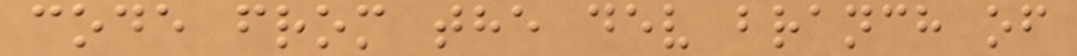code from the dev branch of
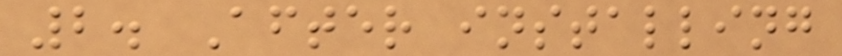2. After installing
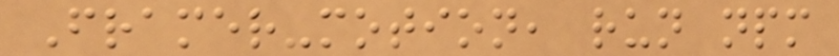Framer-motion, run npm
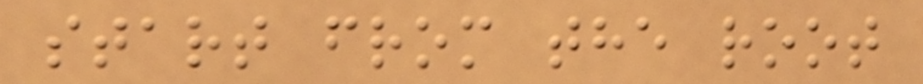start from the root
